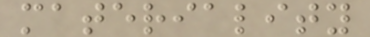materiality
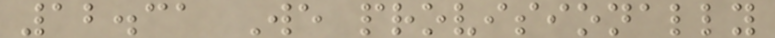12.31 We provisionally
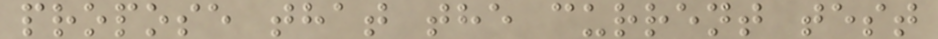propose that the current test
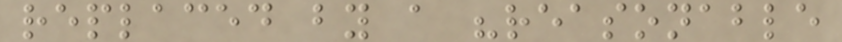replaced by a "reasonable
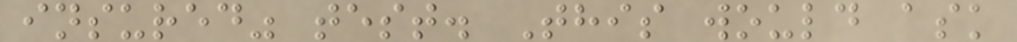insured" test. This would ask
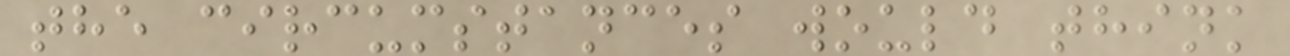the circumstances would think
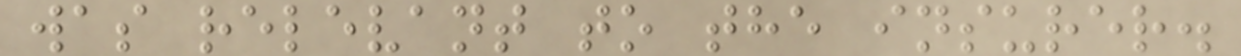was relevant to the insurer.
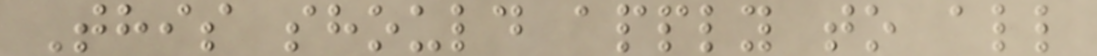This should apply to all
